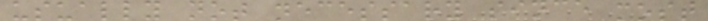usually not necessary since most
